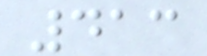413
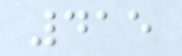415
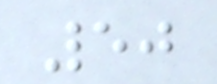50
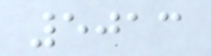5013
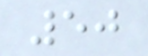50
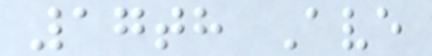17th Ave
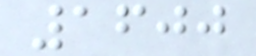1600
